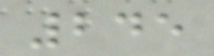245
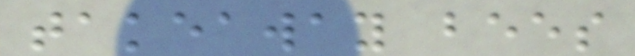takeaway bees
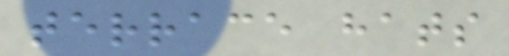terrace hats
